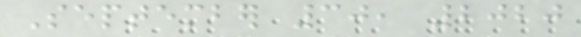September 30, 2020
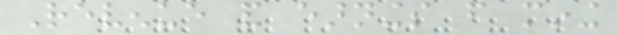Revenue and earnings from mining
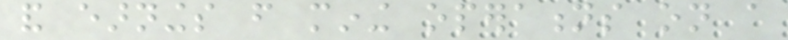and earnings from mining operations on a
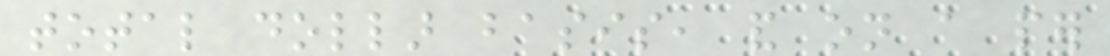total dollar basis, and on a per
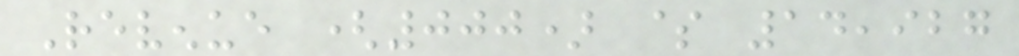Revenue (000) $ 14,927
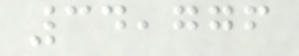34,776
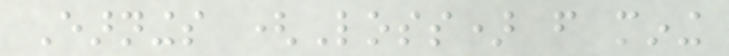Earnings (Loss) from mining
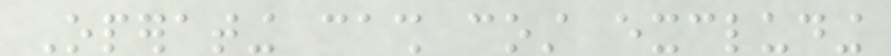Operating cash cost excluding
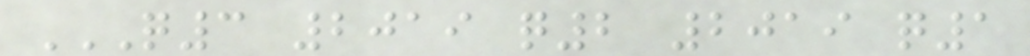Q3 2019 Q2 2019 Q1
